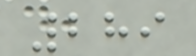289
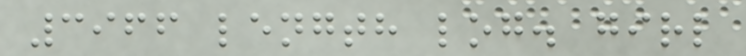3966 length log. girl
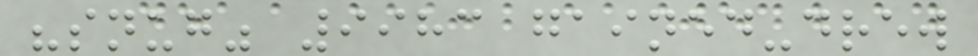"snug" 9983 gained-drew
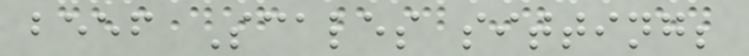beef Scales sitting;
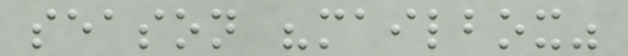season "mailbox"
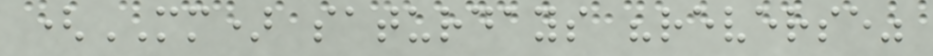(MM) saturdays "reverse"
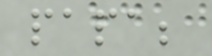papa;
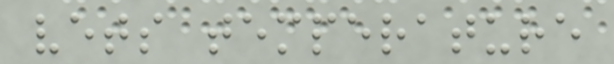vets temperature
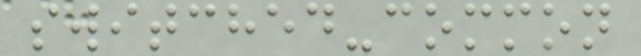switched-common
